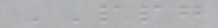PPG
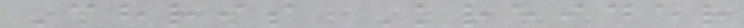Chris Kreider
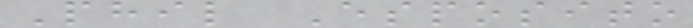Phil Esposito
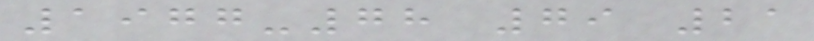1977-78 79 21
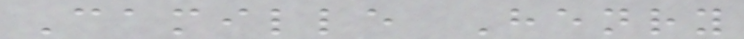Camille Henry
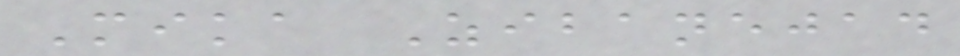Mika Zibanejad
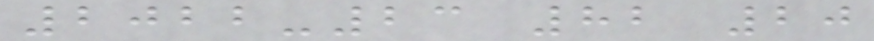2022-23 82 20
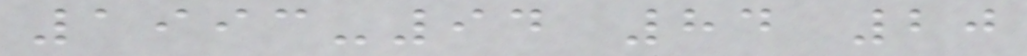1993-94 84 20
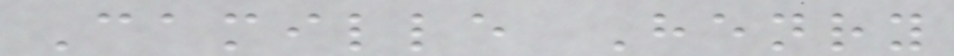Camille Henry
